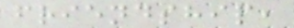friendship,
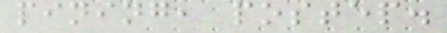pining, postep.
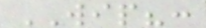WIP?:
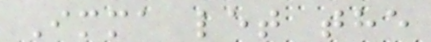Imma let the
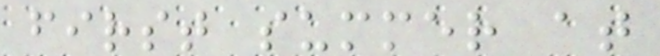first summer at
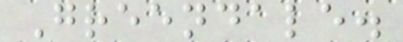Greendale.
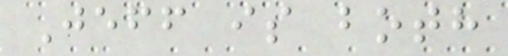Jeff is both
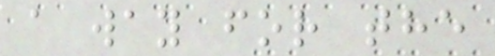a way for the
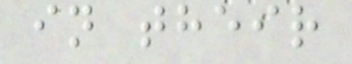in their
